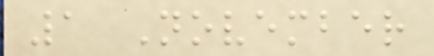1 November
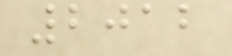2012
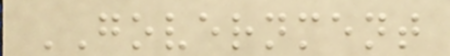GOVERNMENT
